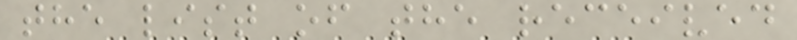the list of the received
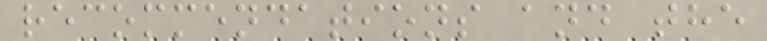recommendations and the
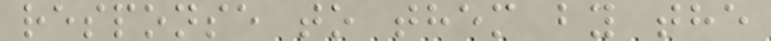response to them by the
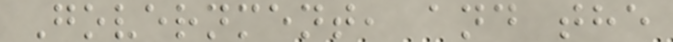Government, and the
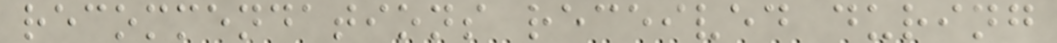recommendations received during
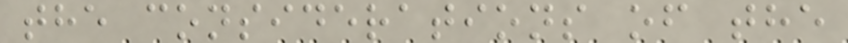the considerations of the
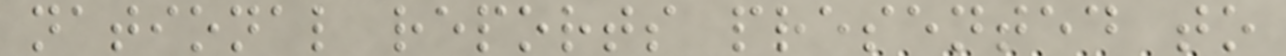national reports presented to
